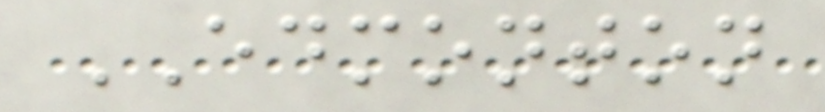EDMONTON
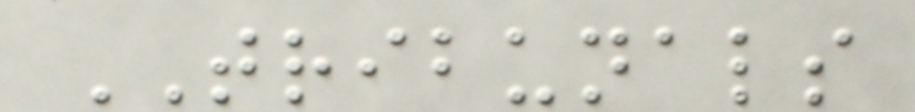TRIBUNALS
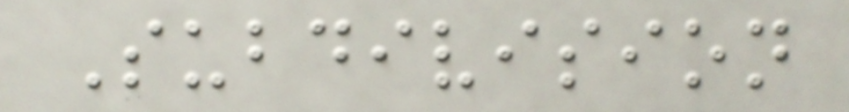Subdivision
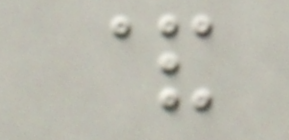&
